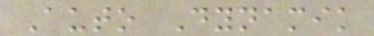Auto Dynamik
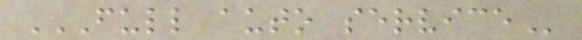FULL AUTO SERVICE
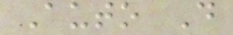Auto D
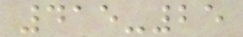415-25
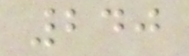240
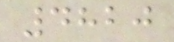4820
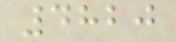4820
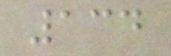134
